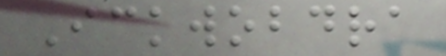Ickwobdra
